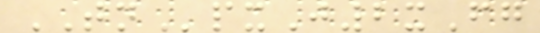TNpxJ2xFg
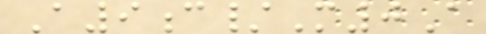A9c/M0A
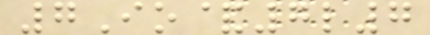7Io&7l7
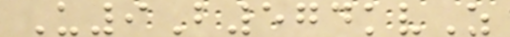U9B574kvZ
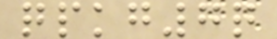qpkg7q
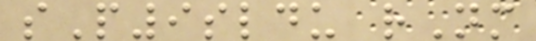sP9sldu rNm
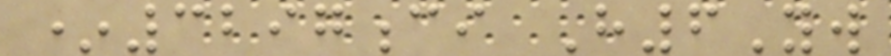*3297ci H6Yw
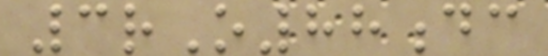3rO88dc
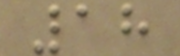18
